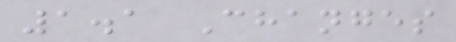1.1 Changes
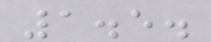1.5.
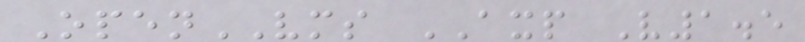OpenVMS AXP V1.5
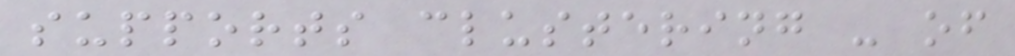supports clustering - of
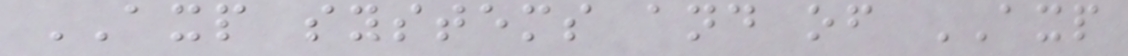AXP systems and of AXP
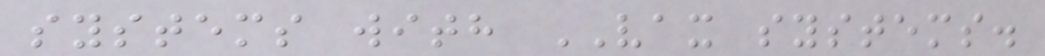systems with VAX systems.
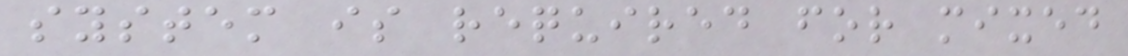system is required for mixed
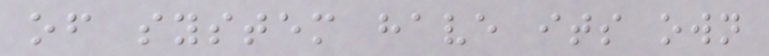of system have its own
